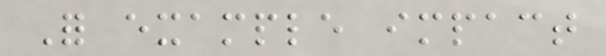For example impact
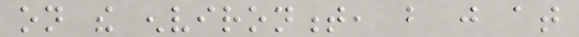on the environment, but just at
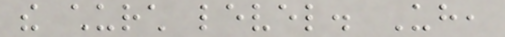the church level. Uh,
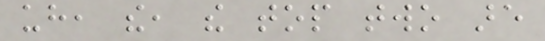uh, the, the top two are
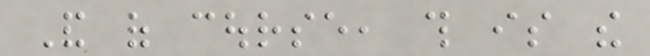And of course, this is the
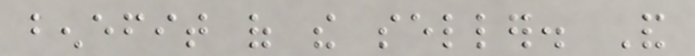benefit of the seller. And
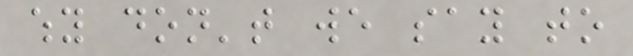why don't we say to
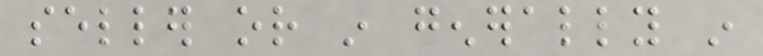seller or in generally in
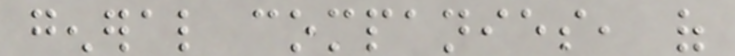general companies, of
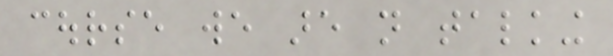course we are not talking
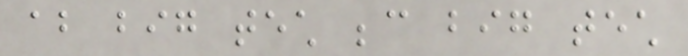about big tech because big tech
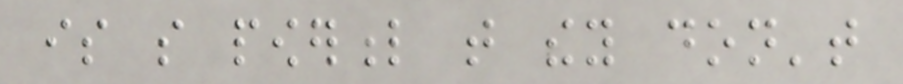is so powerful that they don't
